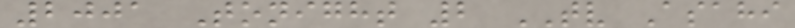2001 Tonight 2 TV Asahi
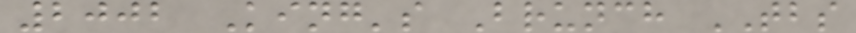2002 King's Brunch TBS
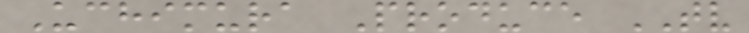Uchimura Produce TV
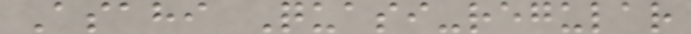Asahi Quasi-regular
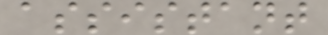assistant
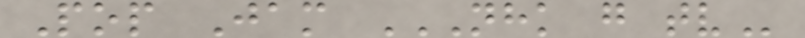Pop Jam NHK G TV
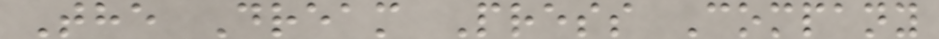The Dream Press Company
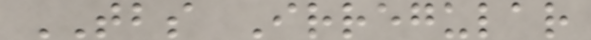TBS Irregular
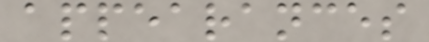appearances
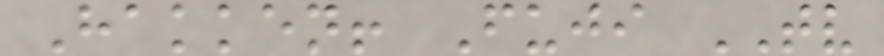Hakken! Fuji TV
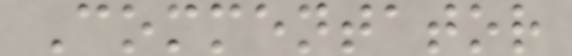Commentator
